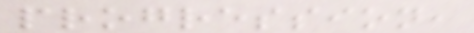progression,
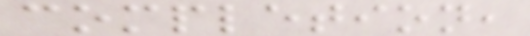completion,
